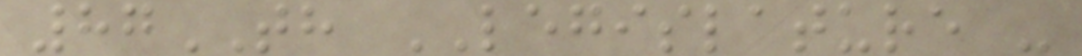87TH LEGISLATURE -
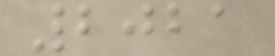2021
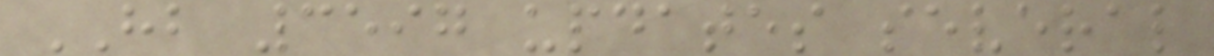HB 3597 updates several
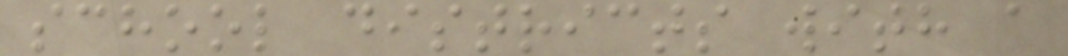school districts with a
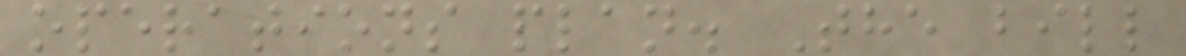operations plan. The bill
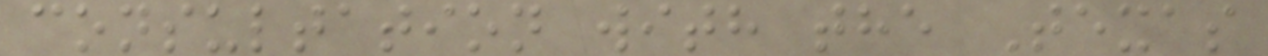consultation with the Texas
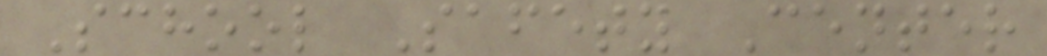School Safety Center
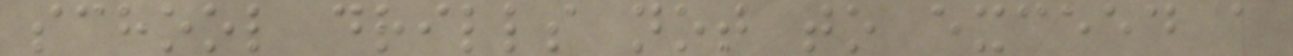school drills not to exceed a
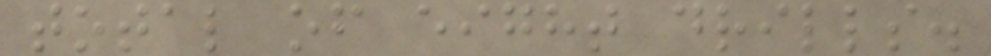total of eight drills.
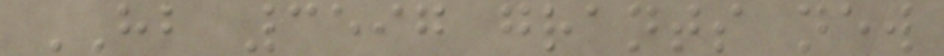HB 3597 grants new
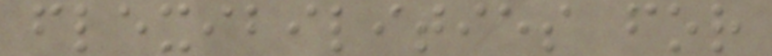flexibilities for
